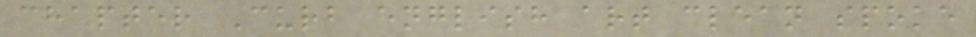chapter Curb english art clean spoke
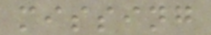missing
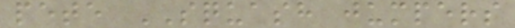pete SQUASH jumpers
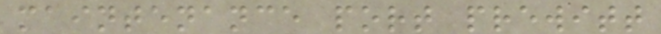maintenance port prewitt
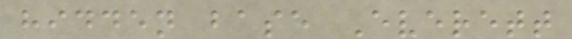hidden base Everett
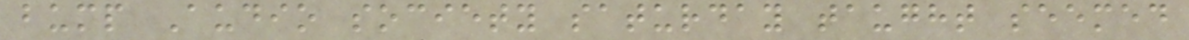bump Audio society saturday taught seemed
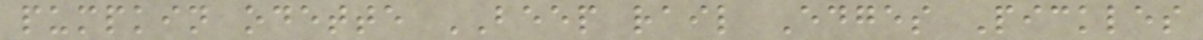pumpkin odette BEEP rail Edges Pickles
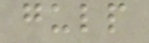gulp
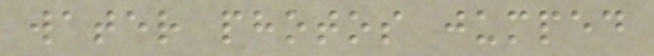water photos jumped
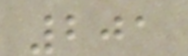201
